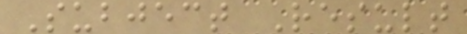Subject Result
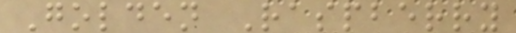Golden Raspberry
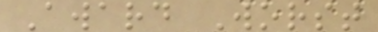Award Worst
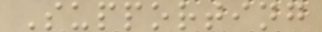Supporting
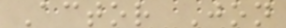Actor Jon
